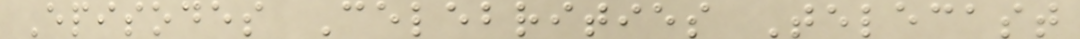Episodes Celebrities Telecast
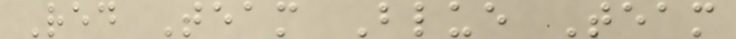Red Team Blue Team
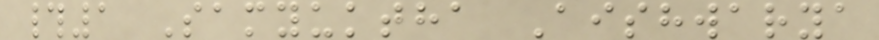#1 Samyuktha Aishwarya
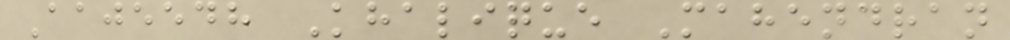Aajeedh Khalique Mahendran
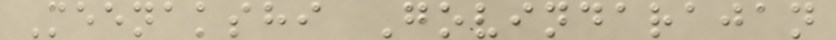Meenakshi Govindarajan
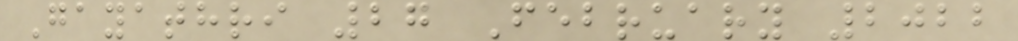Gayathri 27 February 2022
